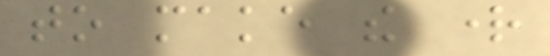to make the right
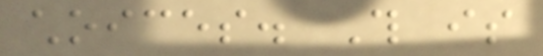choices. This is
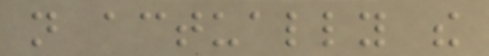not actually the
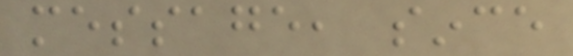message, since
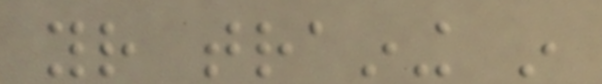your training in
